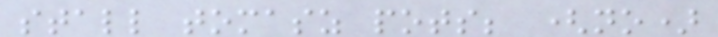stall tomasz pots; (no)
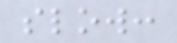slow:
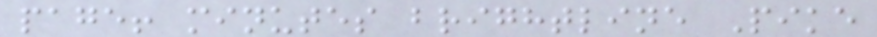page! minutes brightline Pike
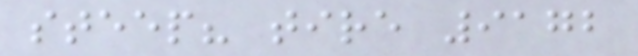steep? tire 9172
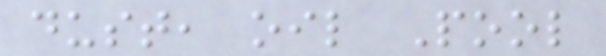dust, oil Pool
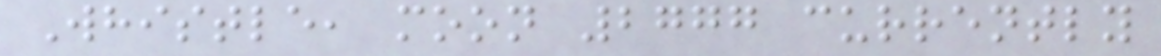Whistle, moon 2777 currently
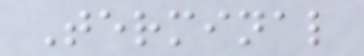Terminal
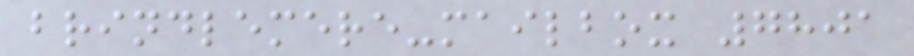brindlemere-mailbox 7801
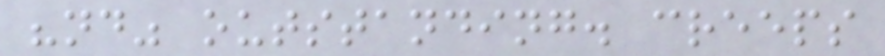"nd" outstanding. creeps
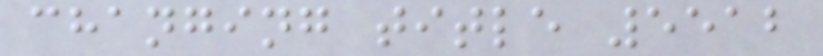changing title 5512
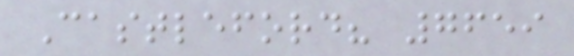Castleford? 7659
